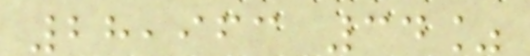28,963 34%
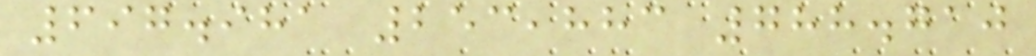697.981 253,883 788.710
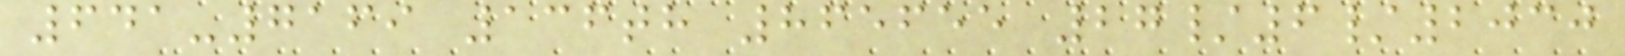641-7169 136th 865655 27/6/2030
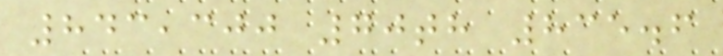843,300 70th 835.6
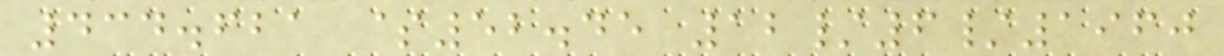434.621 $52.45 12/6/1960
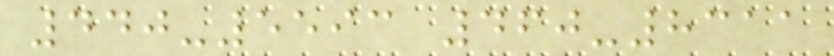440-5593 460-8311
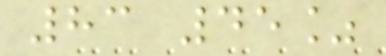83 45%
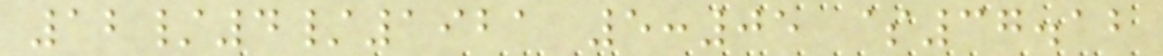12/4/1921 5:05 $37.12
